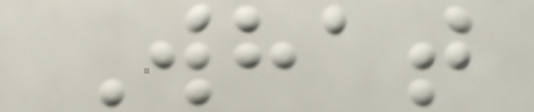What
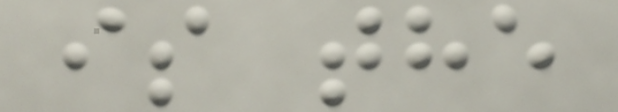is the
